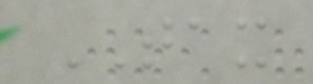TAX
